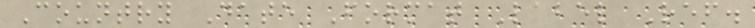Country Date Format Label Ref.
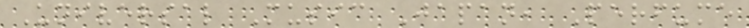Universal Music Japan, Perfume
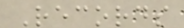Records
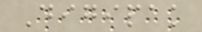Digipak
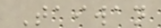Taiwan
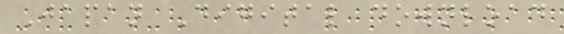Japan Digital download
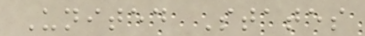United States
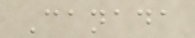Canada
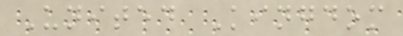United Kingdom
